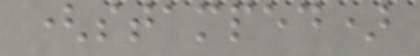(stamped)
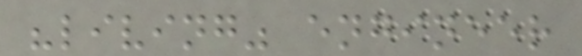"living" engineer
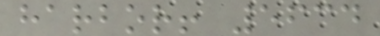harbor! 5634
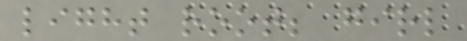light root; girl
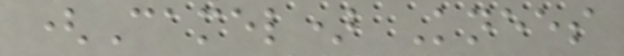(Camel) Knees
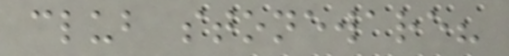club stoneware?
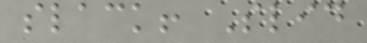slack! Slid
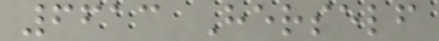6613 Herself
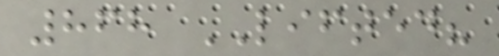868 LIFTED?
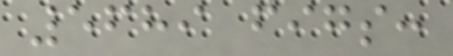5689 figs:
